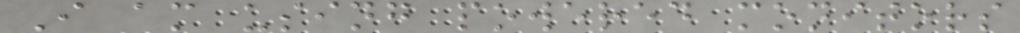I am using powered monitors
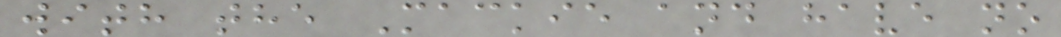with the Mackie and have no
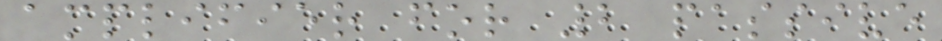amplifier for 2 passive
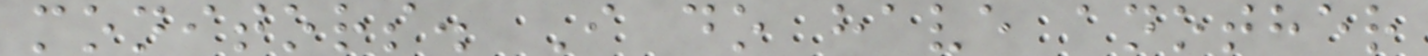monitors. I do have another
